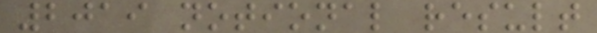2019 notional result
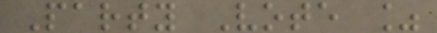Party Vote %
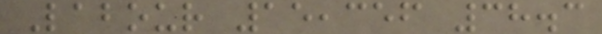Labour 15,356 38.3
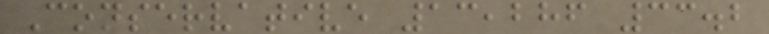Conservative 13,286 33.2
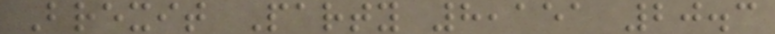Brexit Party 8,151 20.3
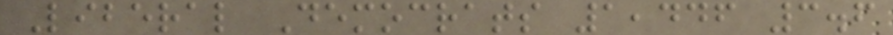Liberal Democrats 1,446 3.6
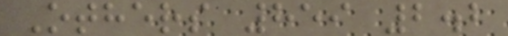Others 859 2.2
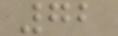72
